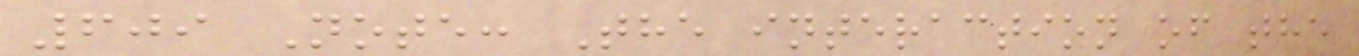609 Note: The interaction of the
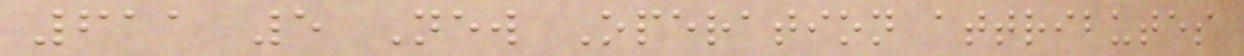611 5 New Operation attributes
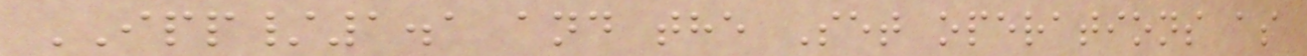IPP/1.1 and the Set operations as
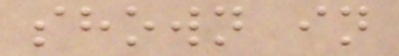shown in
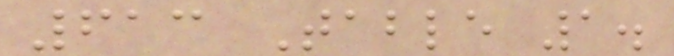613 Table 1.
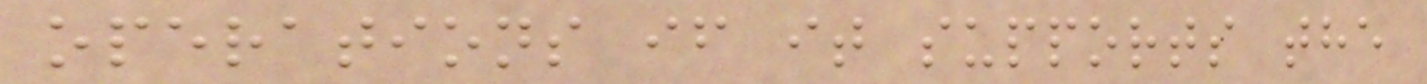operations if it supports the
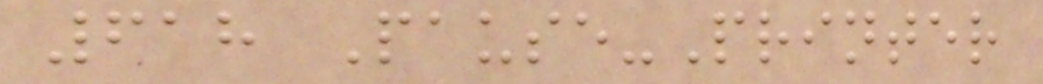618 Pause-Printer
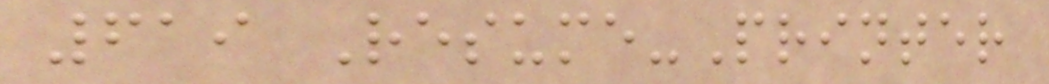619 Resume-Printer
